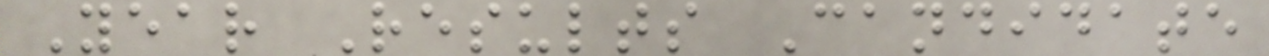Year Results Candidate
